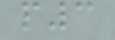p3
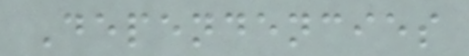Dependencies
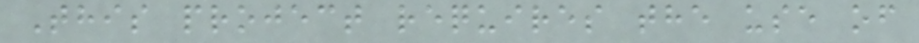This project requires the use of
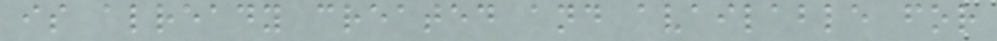is already created and available for
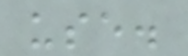use.
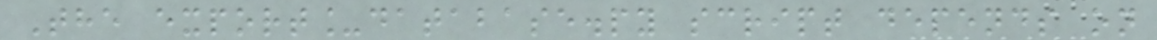The export_database.py script depends on
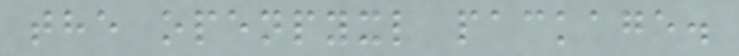the openpyxl package.
